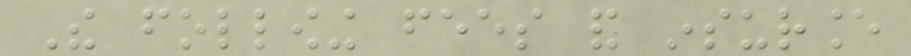The following fees and insurance
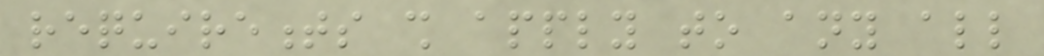requirements shall apply to any all
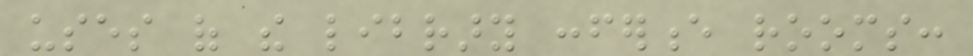uses of the library conference rooms:
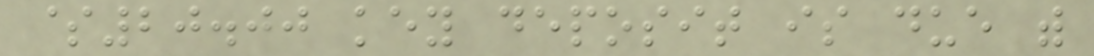$20.00 key deposit is due with
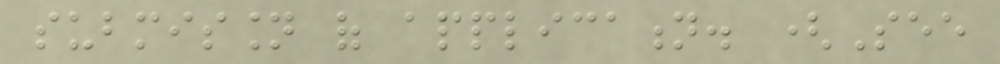submission of application. (See
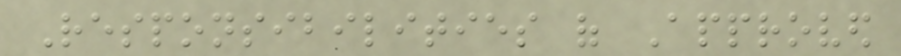Responsibilities of Approved
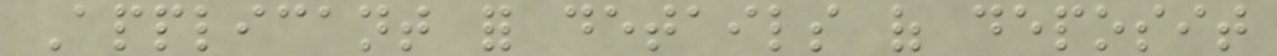Applicant for details of deposit
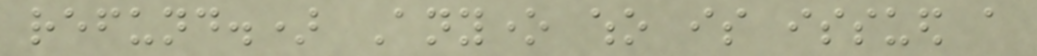refund.) Anyone who is issued a
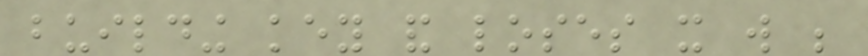building key and loses it will be
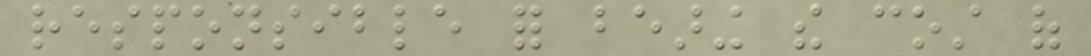responsible for bearing the cost of
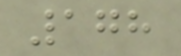178
